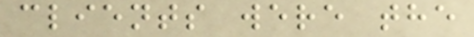clients were the
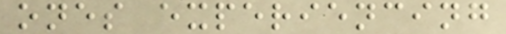ones experiencing
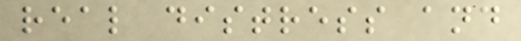real distress and
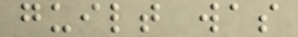guilt was
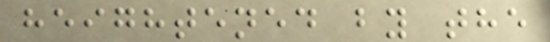heightened by the
